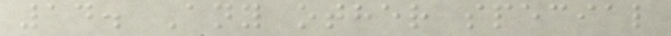14. Any other special
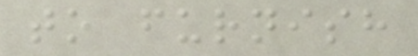to furnish
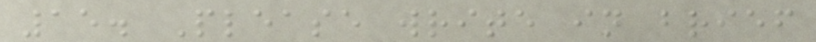15. Please write in brief
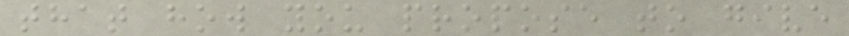that how you propose to give
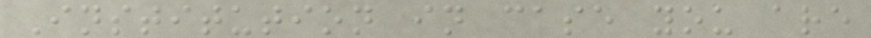Institution in case you are
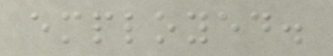employed.
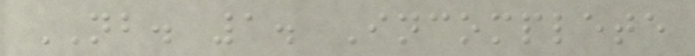NB. 1. Incomplete
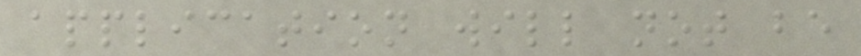application will not be
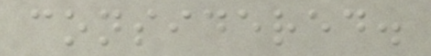considered.
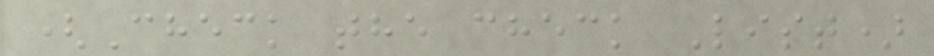(Check the check List)
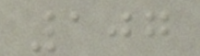107
